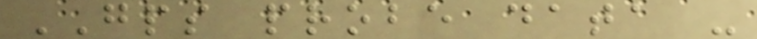GPS probe data -
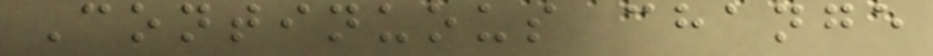Continuous change
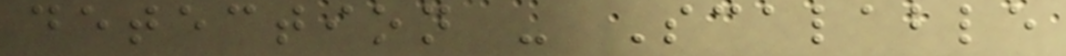detection - Scalable
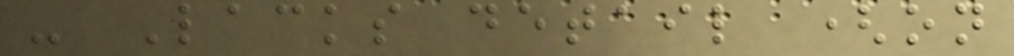- Lacks detail (on
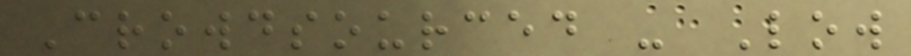Crowdsourced - Low
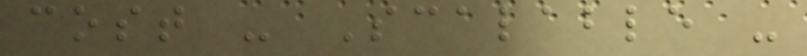cost - Scalable -
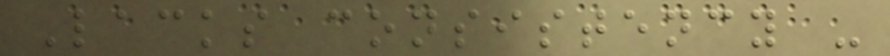Lacks consistency -
